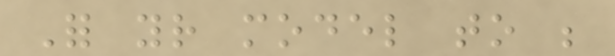For your model to be
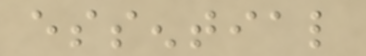essential
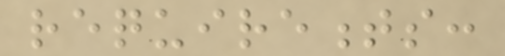requirements:
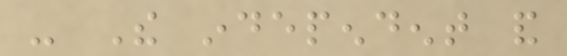- The independent and
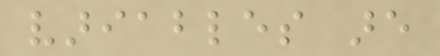variables are
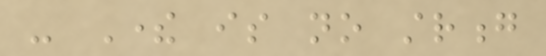- There is no strong
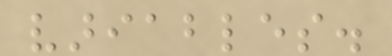variables.
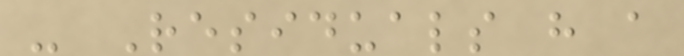- Residuals have a
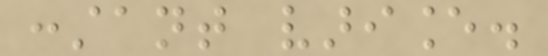constant variance.
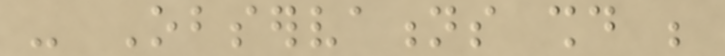- Observations should be
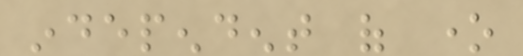independent of one
